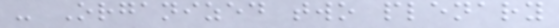- Organized two plenary
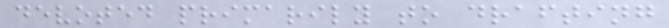devoted primarily to drafting
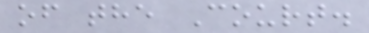of the Court.
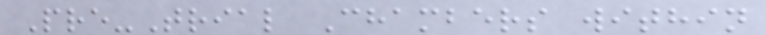Pre-Trial Chambers within
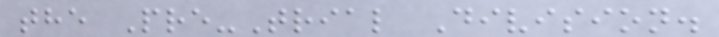the Pre-Trial Division.
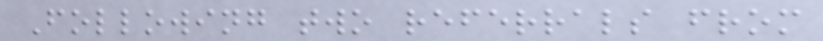Following two referrals from
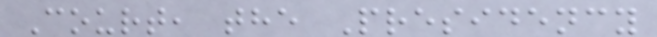Court, the Presidency
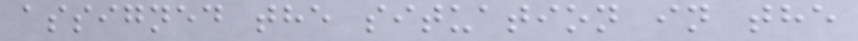assigned the situation in the
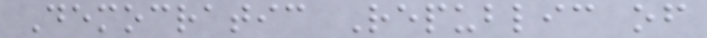Democratic Republic of
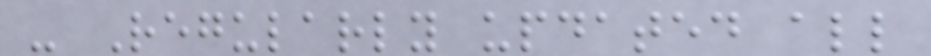- Regularly updated all
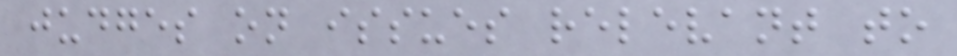judges on issues relevant to
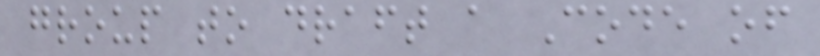group to draft a Code of
